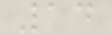14
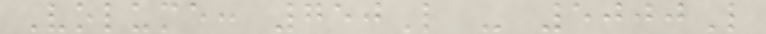Volume: 750L - 5000L
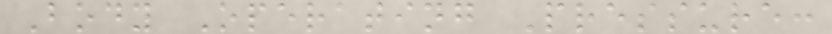Body Operating Pressure:
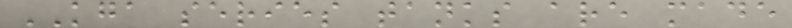KGA series tanks are made
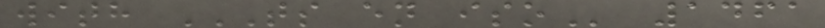with TS EN ISO 1461
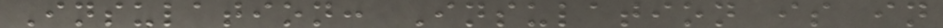Insulation: Insulation is in
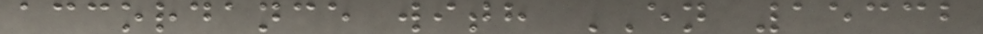accordance with EN 15332
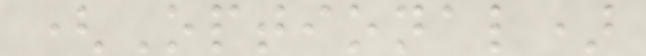(Optional)
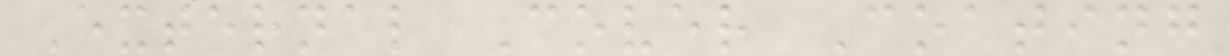External Cover Coating
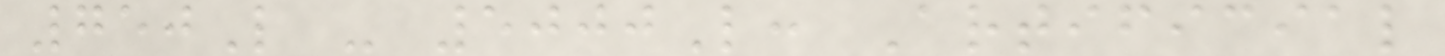750L - 5000L: Artificial
